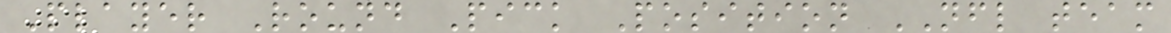Player Round Pick Position NFL team
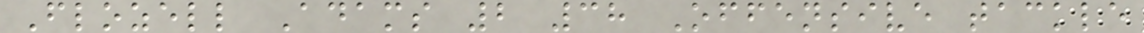Flozell Adams 2 38 Offensive tackle
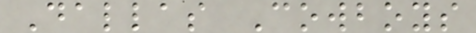Dallas Cowboys
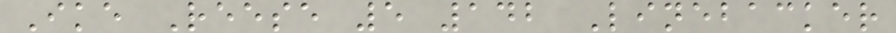Ike Reese 5 142 Linebacker
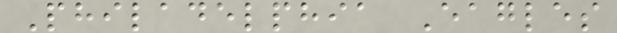Philadelphia Eagles
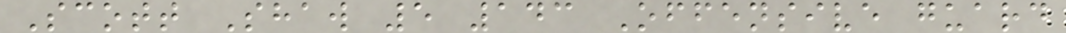Scott Shaw 5 143 Offensive guard
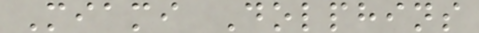Miami Dolphins
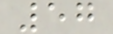57
